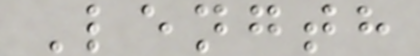Length
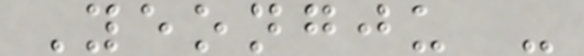Yeongju -
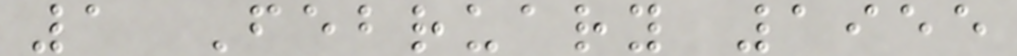1 February 1955
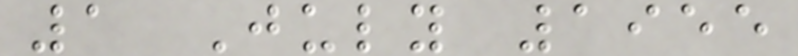1 July 1955
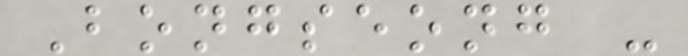Bongseong -
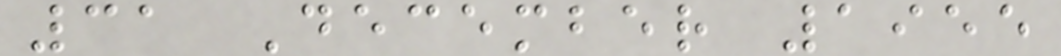31 December 1955
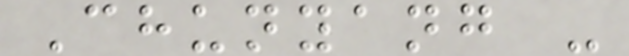Chunyang -
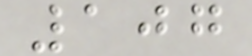107
